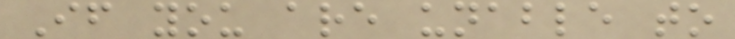If you are unable to
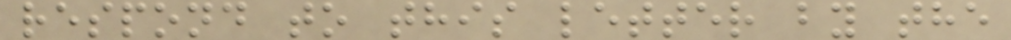respond to this letter by the
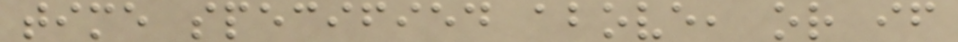time specified above, or if
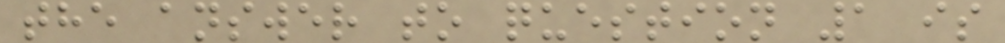the answer to question 1 is
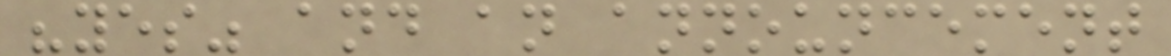"yes" and an announcement
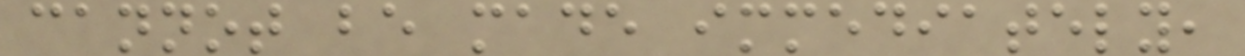cannot be made immediately,
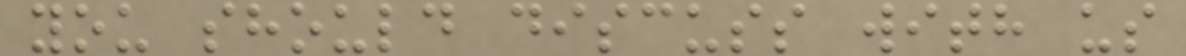you should discuss with us
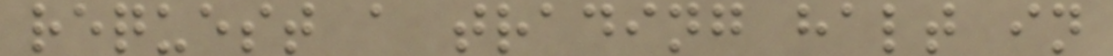request a trading halt in
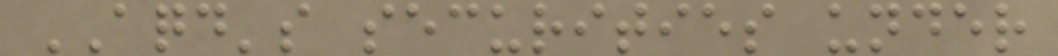AQD's securities under
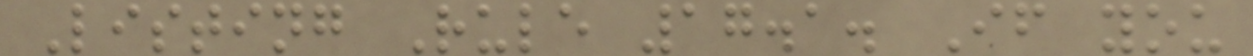Listing Rule 17.1. If you
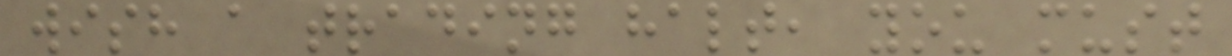wish a trading halt, you must
